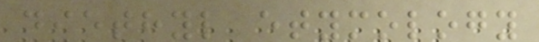diethyl etymology
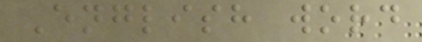English word
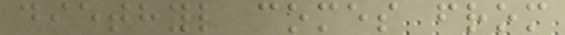diethyl comes from
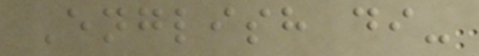English di-
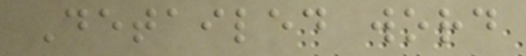Detailed word
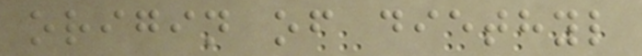origin of diethyl
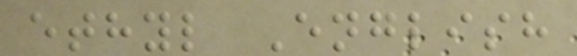ethyl English
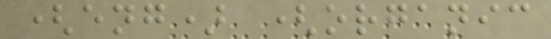(eng) (organic
